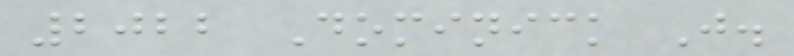2022 Dominick J.
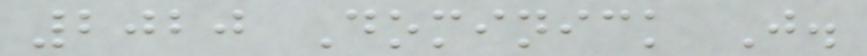2020 Dominick J.
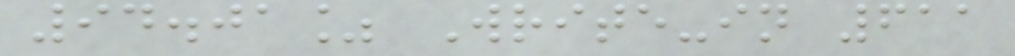94.01% Write-in 611
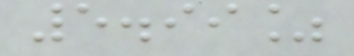5.99%
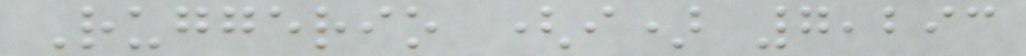Ruggerio (i) 7,293
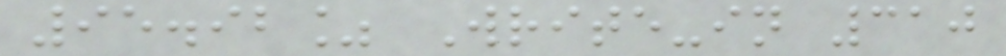95.92% Write-in 310
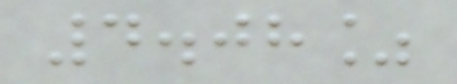4.08%
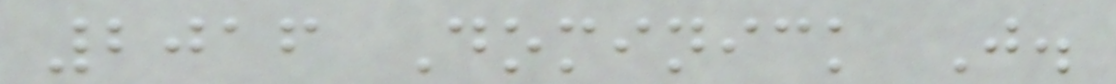2016 Dominick J.
